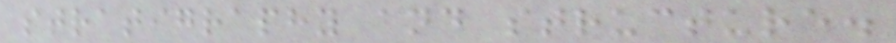stratigraphy and structure.
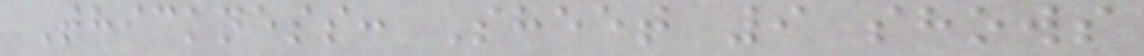Thickness: Sheet 9 shows
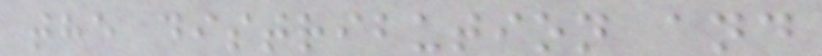the distribution and
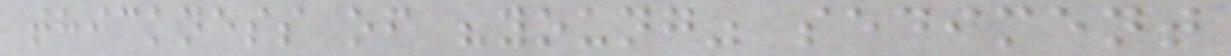thickness of "young" sediment
